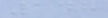148
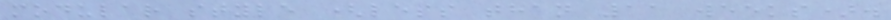modular style (less than 11 weeks).
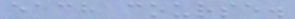each course.
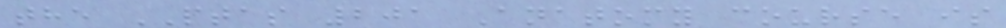the PTAS 201 Anatomy course is
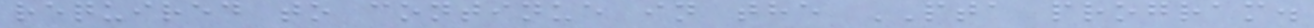required to continue in the PTA program.
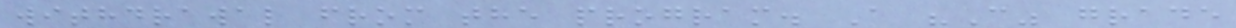withdrawal from the program. A "C" grade
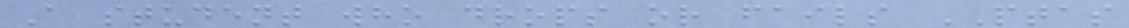A student who drops or fails PTAS
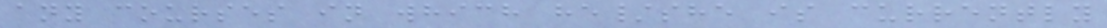any courses in which he/she is currently
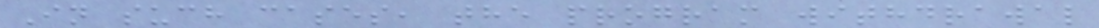In such cases, the program withdrawal
